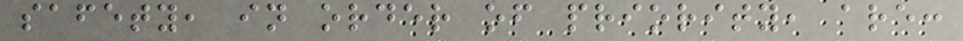safety, in order of priority, are:
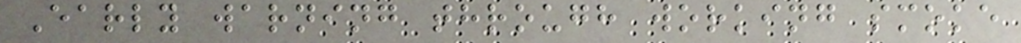Early warning through working smoke
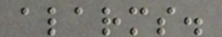alarms.
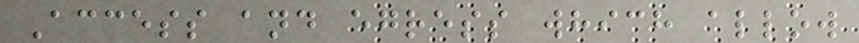Access and egress which allow
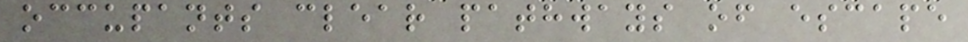occupants clear pathways of escape
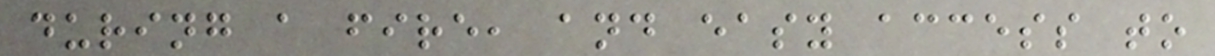during a fire, and easy access to
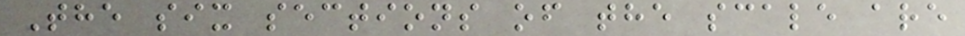The six sections of the scale are
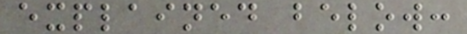explained below:
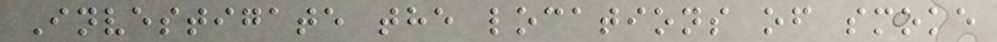Investigate the locations of smoke
